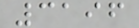3196
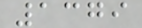1379
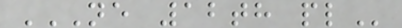NE 12TH PL
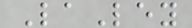LaLey
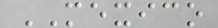MEXICO
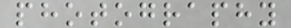photography
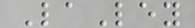LaLey
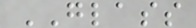GLASS
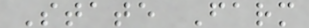State Farm
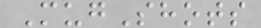MugShots
